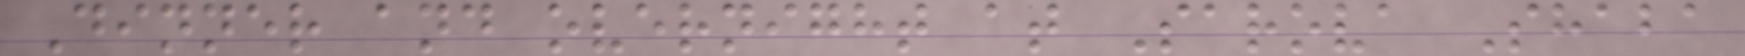Dinner and overnight at Sarova Shaba
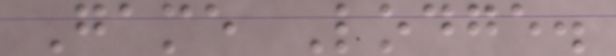Game Lodge.
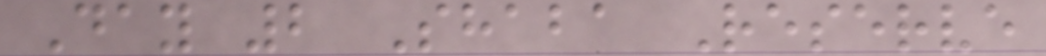Day 2 Shaba Reserve
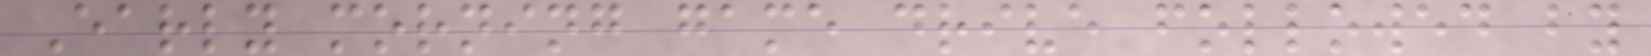Early morning game drive followed by
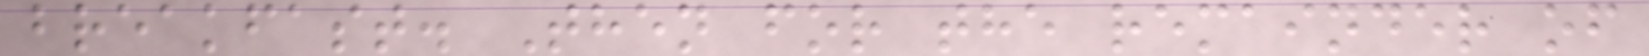breakfast. Then for the remainder of
